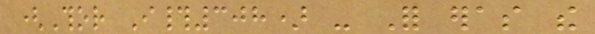(Thor I#308) - For eras the
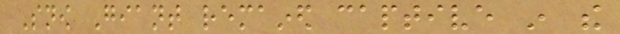Snow Giant remained captive in the
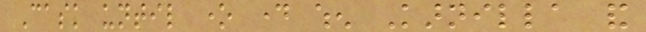Cask until one day when Karnilla and
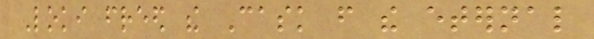Loki freed the Cask from the eternal
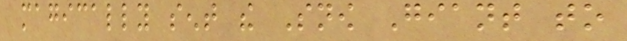magically sent the Snow Giant to
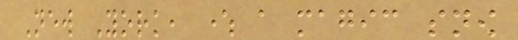New York, where a magic snow
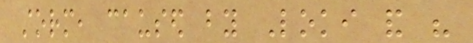storm, caused by Loki and his
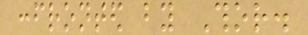confronted by Thor.
